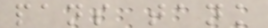pans tank
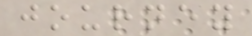journey
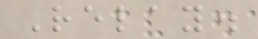Relay.
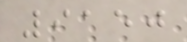9150
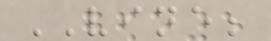VINE;
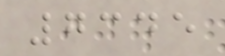7345
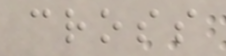cross
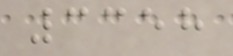3358
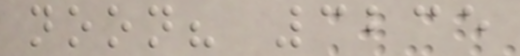noon? 3235
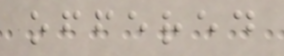offered
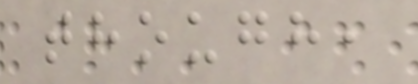though,
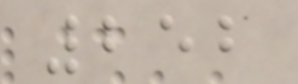252
